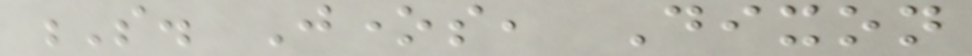S. Jones, Dixon
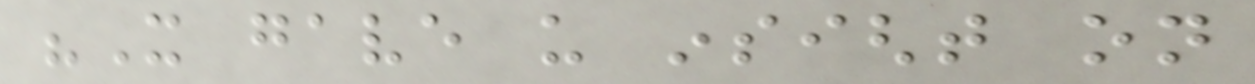"It gave us insight on
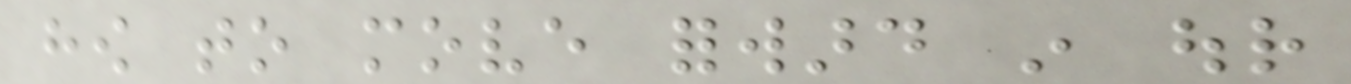how to move forward in our
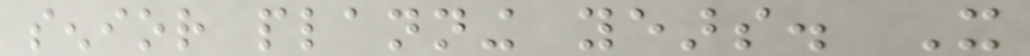senior planning years. It
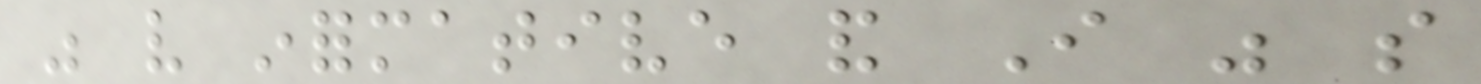was very informative and I was so
